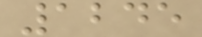1245
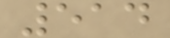514
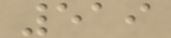519
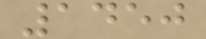1450
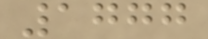1777
